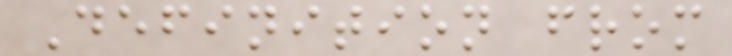Definition from
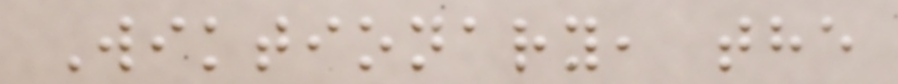Wiktionary, the
